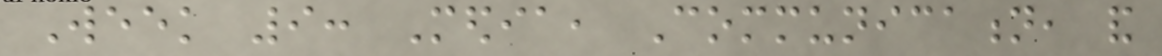Week 9: Media, Communication, and
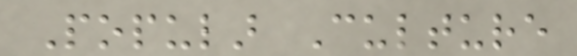Popular Culture
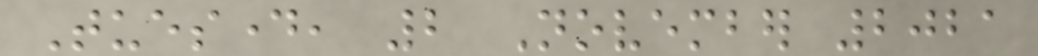Tuesday, 2 November 2021
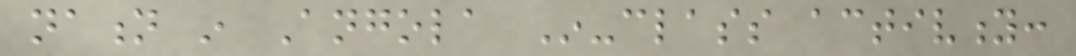nation in Angola In-class activity:
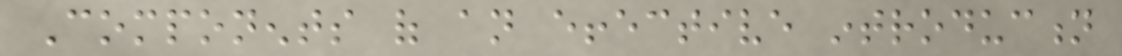Components of an effective introduction
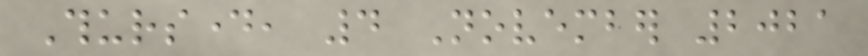Thursday, 4 November 2021
